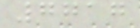7717
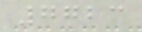7723
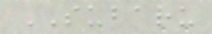SUBARU
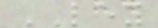LEY
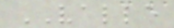VALLE
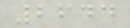2644
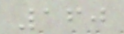160
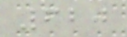620
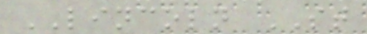LINCOLN ST
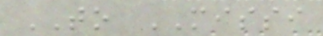TO MISSI
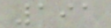191
